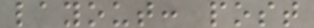layout: post
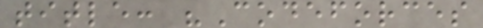title: "Codeforces
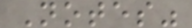Notes"
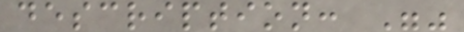description: ""
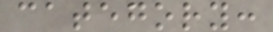category:
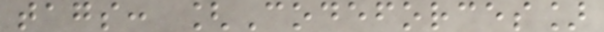tags: [Codeforces]
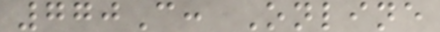770C: Online
